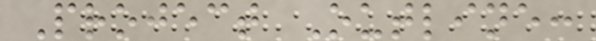Project Outline:
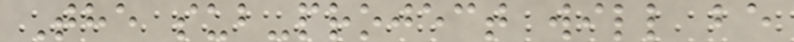The sub-project will be
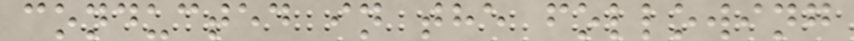conducted in the following
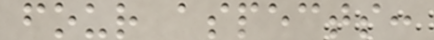four aspects:
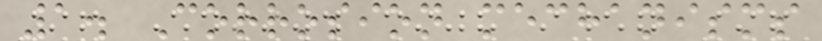1. Corrosion mechanisms
